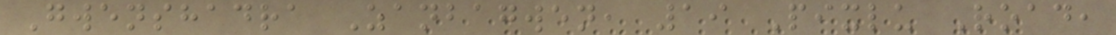Gwenshadra Zanbagwen, 19 Pixlu Road,
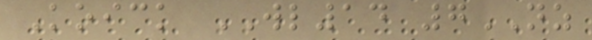Koick WL14 7NZ
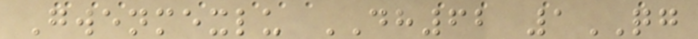Gwenmexlu DH62 1QG
